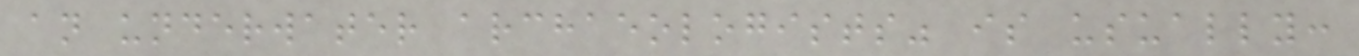an underwater archaeologists" is usually:
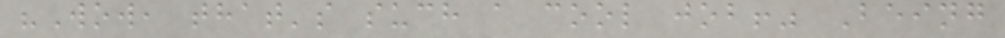"Wow, that's such a cool job!" Being
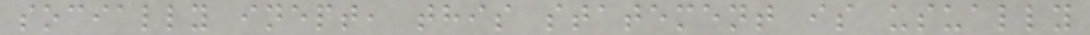socially inept, this statement is usually
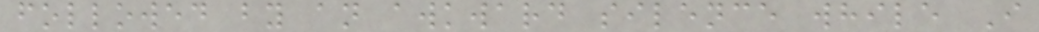followed by an awkward silence while I
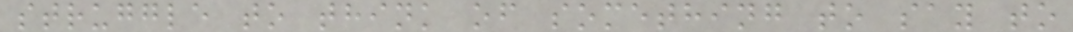struggle to think of something to say to
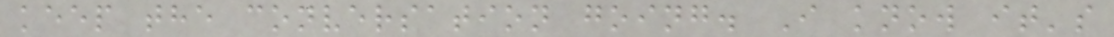keep the conversation going. I know it's
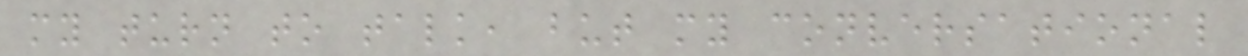my turn to talk, but my conversational
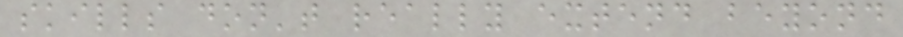skills don't really extend beyond
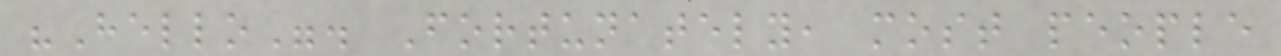"Hello". Fortunately, most people
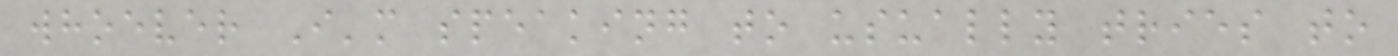whoever I'm speaking to usually tries to
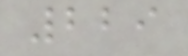229
